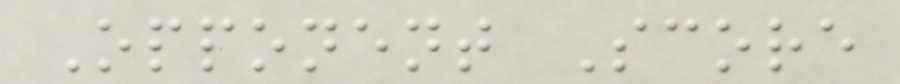Opponent Score
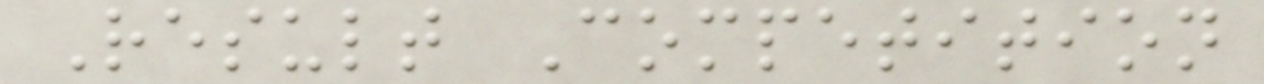Result Competition
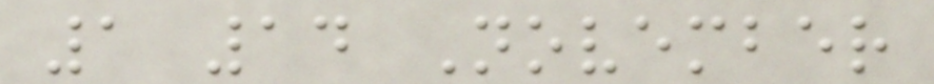1 14 November
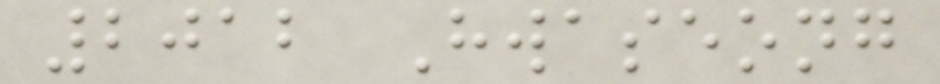2012 Hwaseong
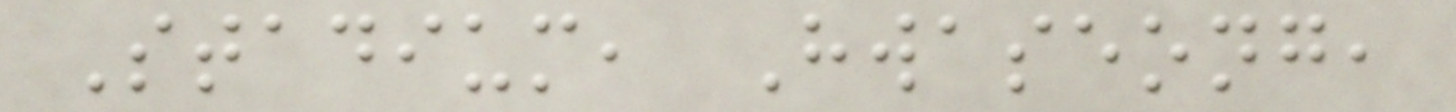Stadium, Hwaseong,
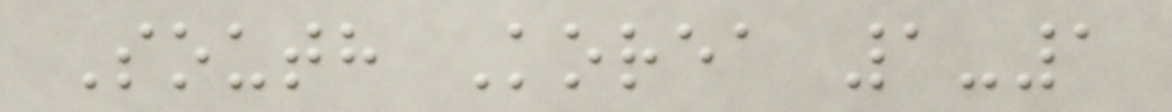South Korea 1-1
